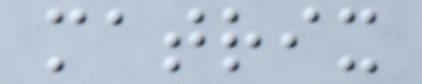matrix
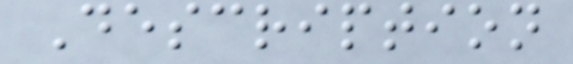Description
